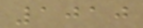1010
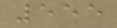555
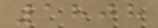1808
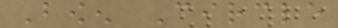Bowen Circle
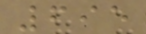695
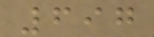697
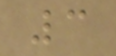3
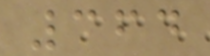364
